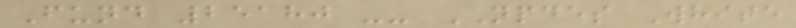Fund 25180 -- NPDES White
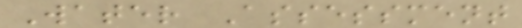Water Assessment
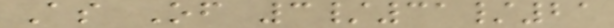As Of 3/31/21
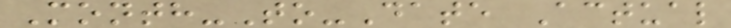Month-To-Date Actual
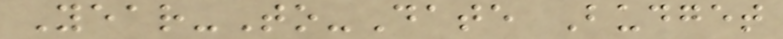Year-To-Date Budget
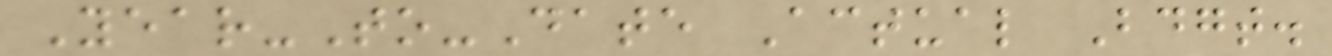Year-To-Date Actual Bdgt.
